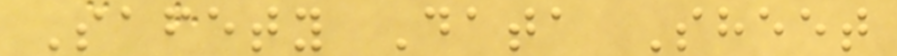Safety Data Sheet
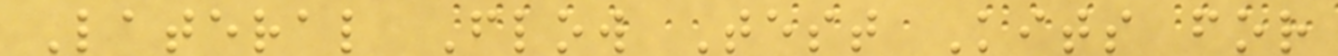Lateral Flow Test Kits for
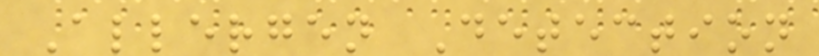Allergen Detection
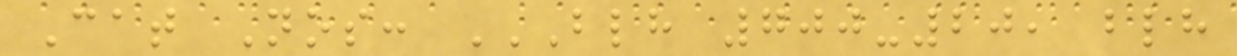Cat Nos: BLH 700-20, BLH
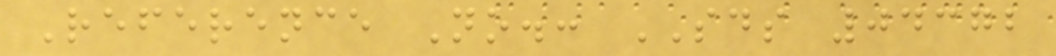Reference No.: SDS 04372
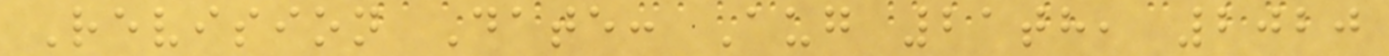Revision Date: Aug 21th, 2020
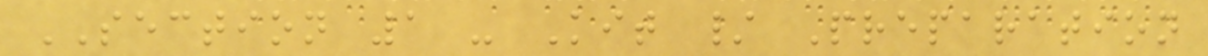SECTION 1 - Kit / Preparation
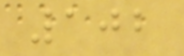102
